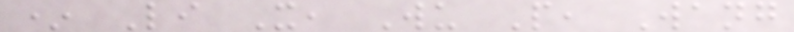* Li X, Wu P, Wang
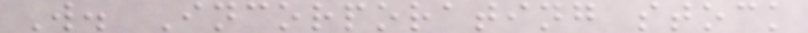W. Incorporating stock
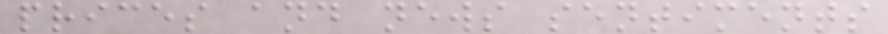prices and news sentiments
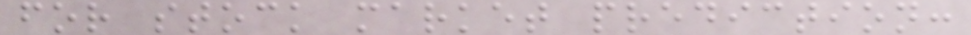for stock market prediction:
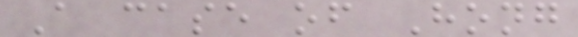A case of Hong
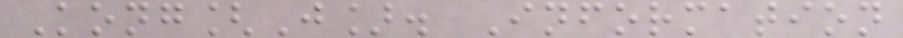Kong[J]. Information
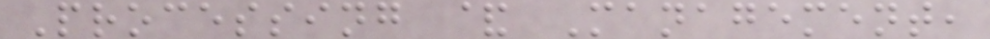Processing & Management,
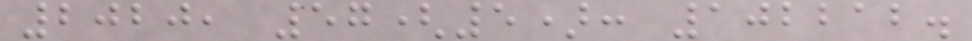2020, 57(5): 102212.
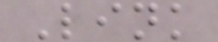Link
